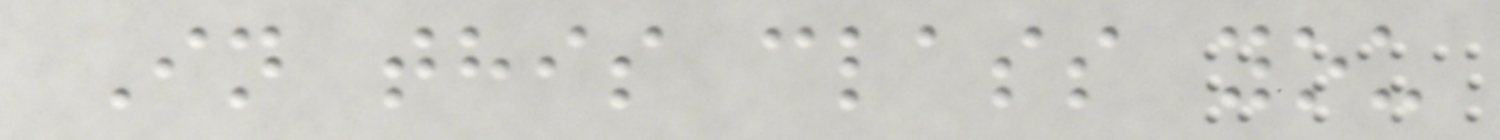In this class you
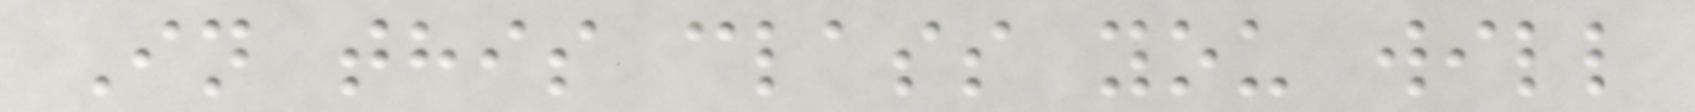In this class you will
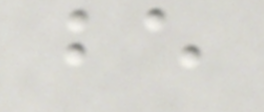be
